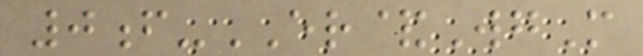0f-ER&WgM
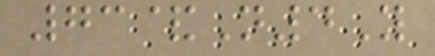73&N4Y
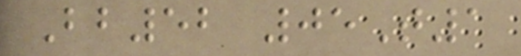Bb52 05T1
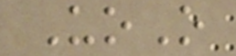UoO
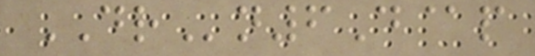DRn6D@p
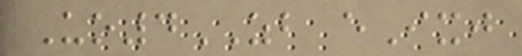Uo4ZB eIxj
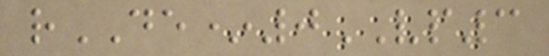rDE*0VP3
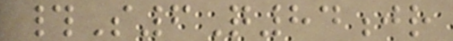#S6Q84jr
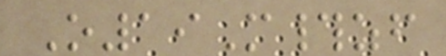O19M#zf
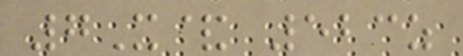7X& 523z
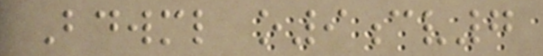Bdwml o9cv7
